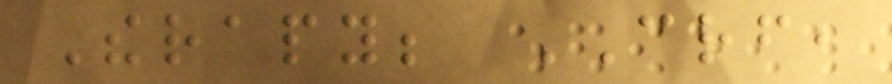Therapy; CRF,
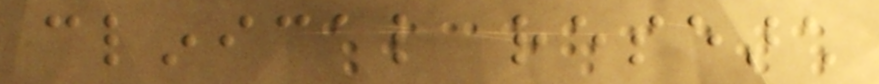clinical research
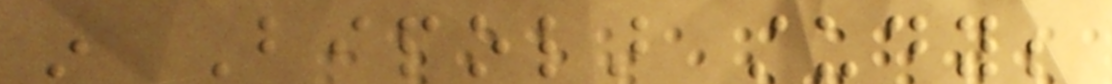in Bipolar study;
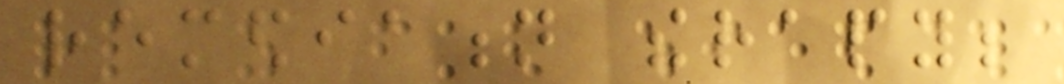remediation therapy;
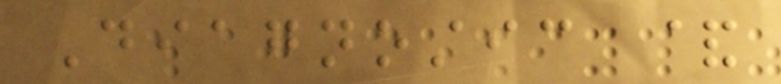Diagnostic &
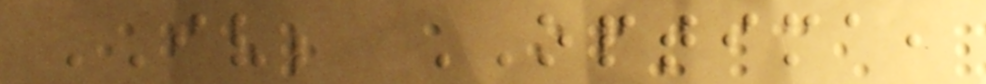IV; OPTIMA,
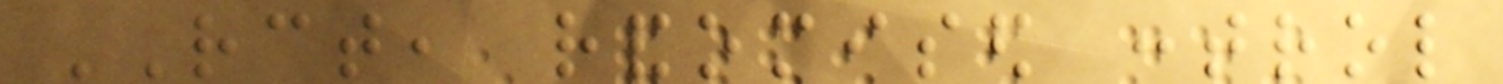RCT, randomised control
